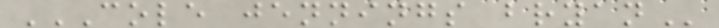COLE JENNINGS BRYAN
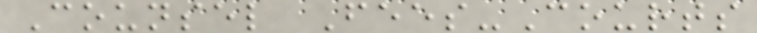Counsel Fees-Courts
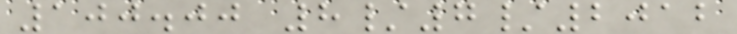100.00 8/7/2012
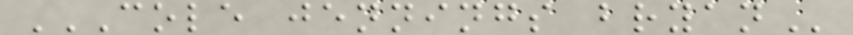COLE JENNINGS BRYAN
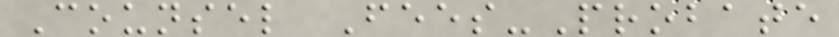Counsel Fees-Probate
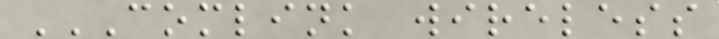COMLINK WIRELESS
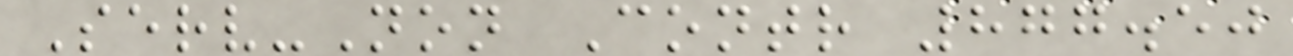Serv-Non Contr 877.50
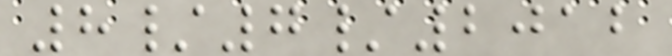8/7/2012
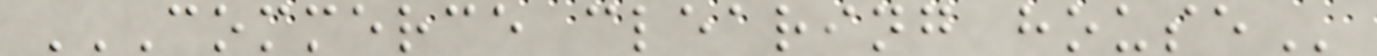COMMERCE CLEARING HOUSE
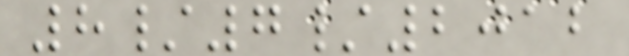8/7/2012
